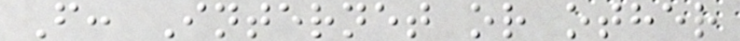F: Internet or other
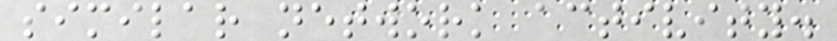similar network activity.
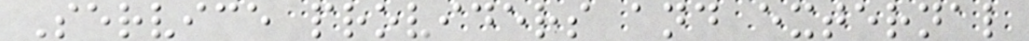Service providers and external
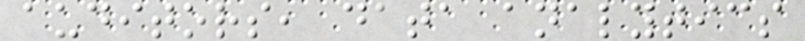auditors, data analytics
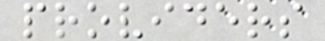providers
